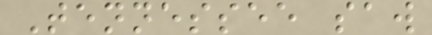Tennessee saw
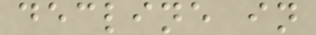decline in
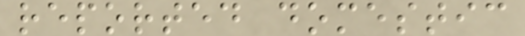reported domestic
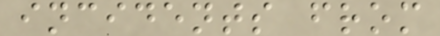incidents from
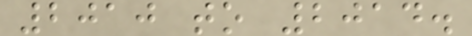2010 to 2014.
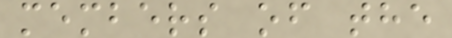members of the
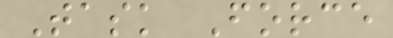Task Force
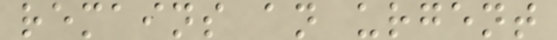remains an urgent
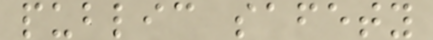public safety
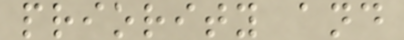priority and
